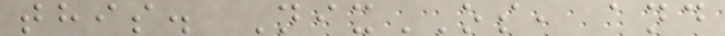this. NixOS, and
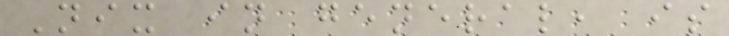Nix in general, is
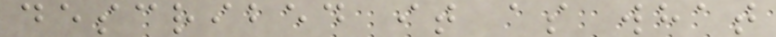described it as what
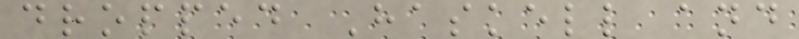dropped Haskell and
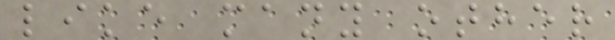like many other
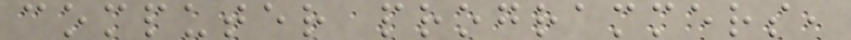computer programmers,
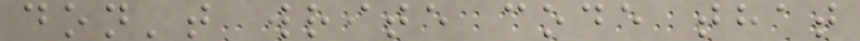don't write code that
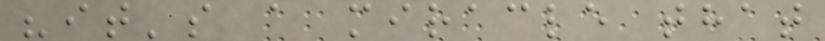"it's a miracle that
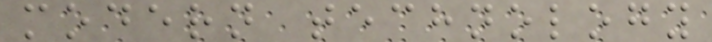modern technology
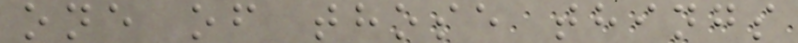one of those things
